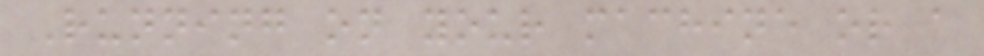Running on your machine or a
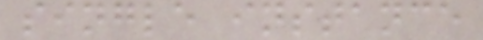single instance
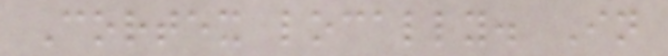Cortex locally. In
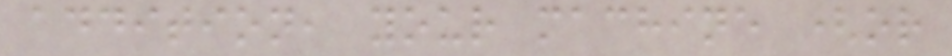addition, your machine (or
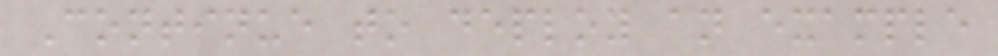Continue to deploy an example
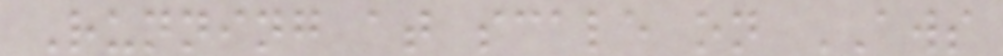Running at scale on AWS
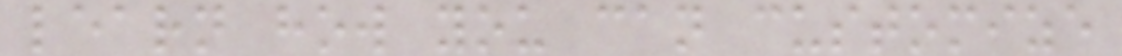learn how you can customize
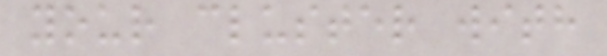your cluster with
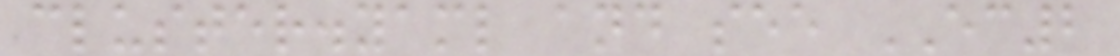cluster.yaml and see EC2
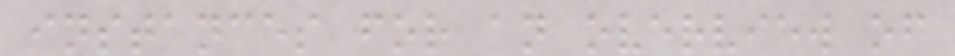instances for an overview of
